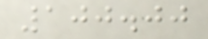100.00
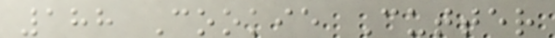188 Cookie Cutter
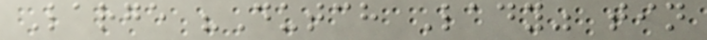Large "Dutch Lady" tin
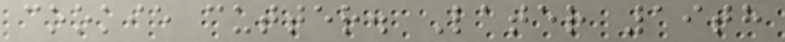cookie cutter. Later 19th
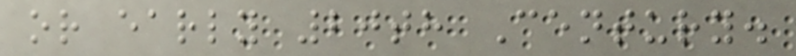or early 20th Century.
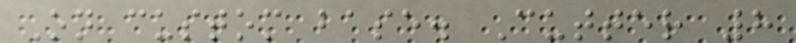On custom base. Cutter 8
